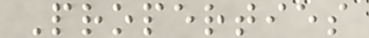Properties
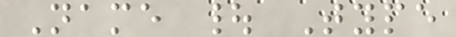Name | Type
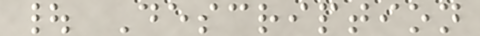| Description
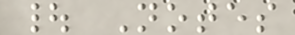| Notes
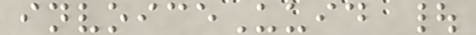invoiceUuid |
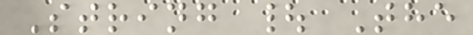String | The
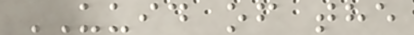UUID of the
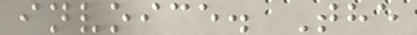invoice. The
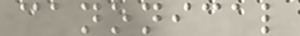canonical
